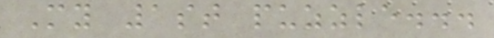My 1st puzzle...
